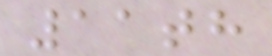11th
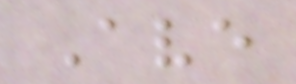Ave
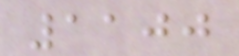1100
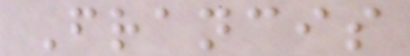Francis
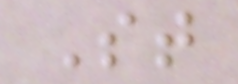St
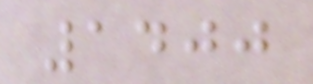1400
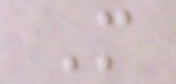M
